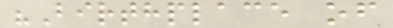"Birthplace of
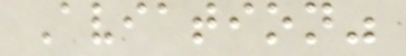Aviation"
